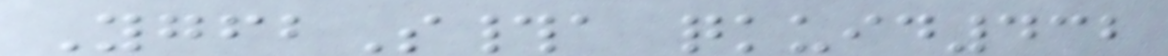YgfbS#a qkuid432
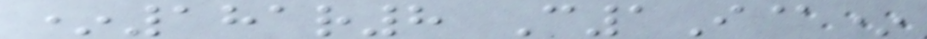*181r8 C1I@*
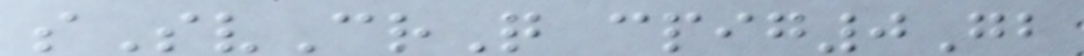sSvCrQ cpig0Gb
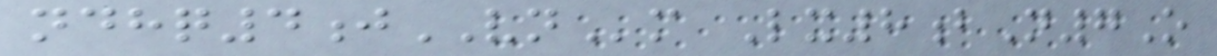ndhq4jVNm Lx8bN7O
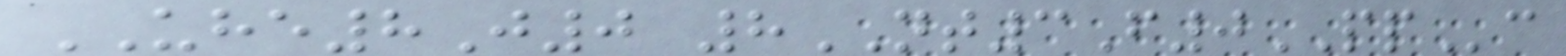UHE8J0 8NT3F0PPc
